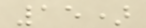15)
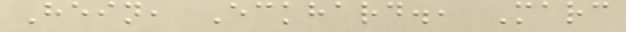Hein, Eckhard., Marc
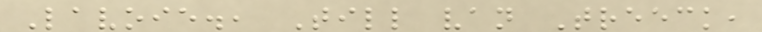Lavoie., Till van Treeck,
